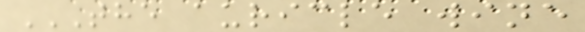THE AURICLE WINE
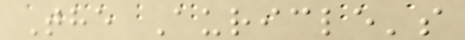The Auricle's
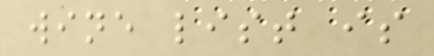wine list is
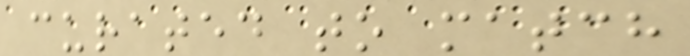curated to match
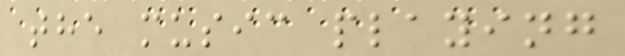the music playing
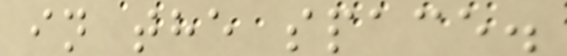in the space.
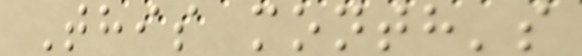This month's
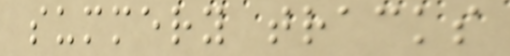summery tracks
